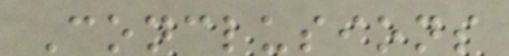Conclusions
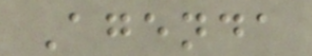Agenda
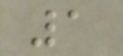1
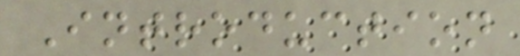Introduction
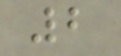2
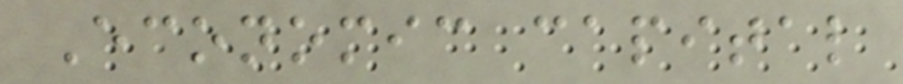Economic capital
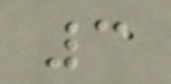3
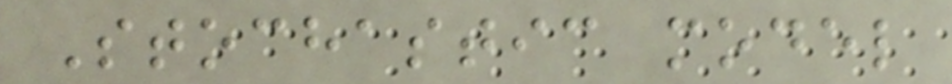Stochastic model
